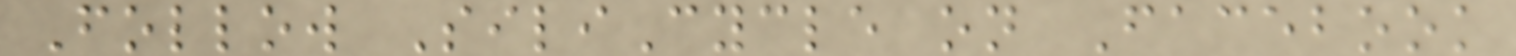Follow SiliCycle on Facebook
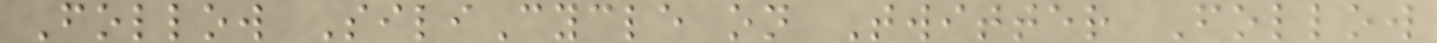Follow SiliCycle on Twitter Follow
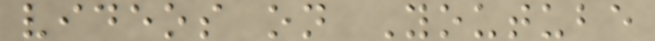videos on Youtube
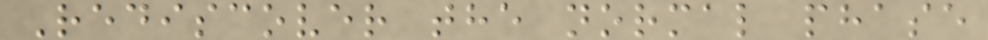Rediscover the normal phase
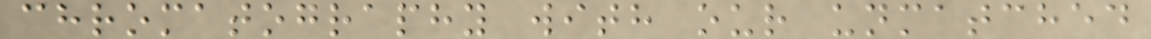chromatography with our unmatched
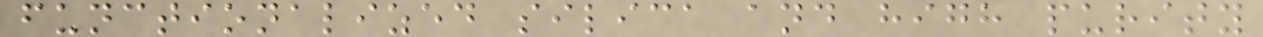functionalized silica and high purity
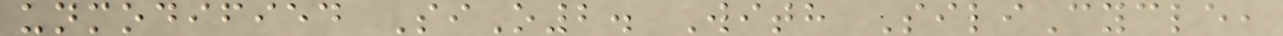unmodified SiO2. With SiliCycle,
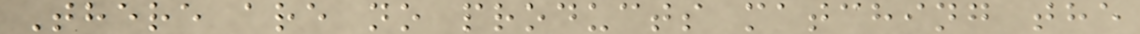There are no products matching the
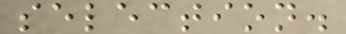selection.
